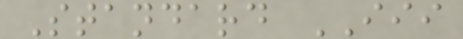Standard III
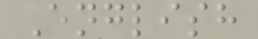English
